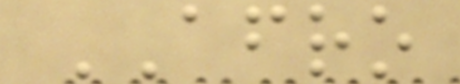AFRO
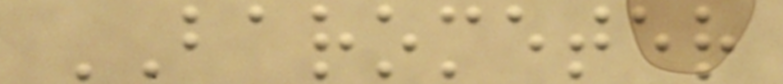BAROMETER
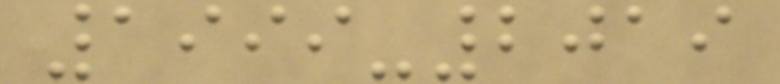1999-2019
